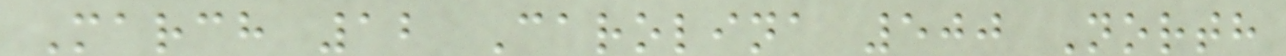March 12 Carolina 500 North
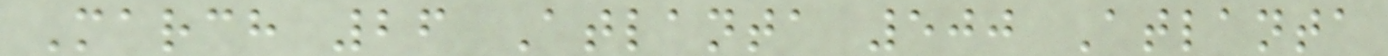March 26 Atlanta 500 Atlanta
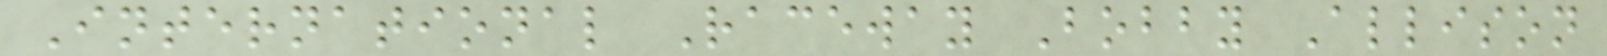International Raceway Bobby Allison
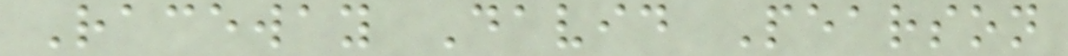Raceway David Pearson
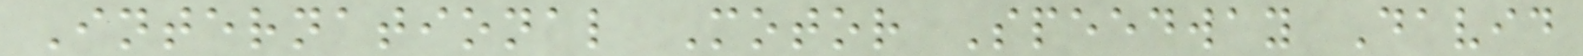International Motor Speedway David
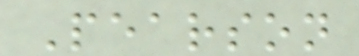Pearson
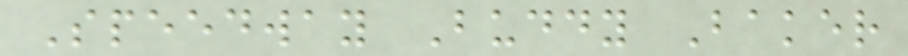Speedway Buddy Baker
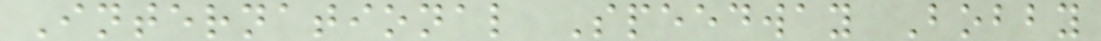International Speedway Bobby
